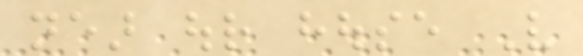near our house Very
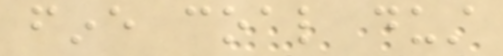fine coal dust
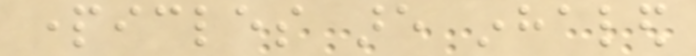particles are inhaled
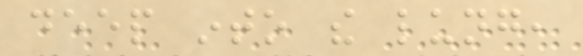deep into the lung,
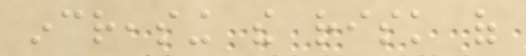increasing the risk of
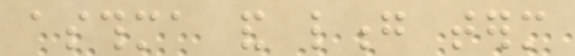asthma and long term
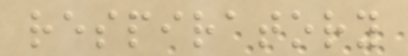respiratory
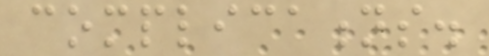complications.
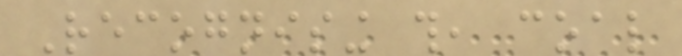Recognising this, coal
